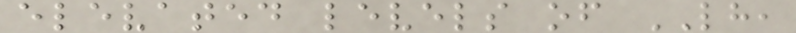elevated levels of LH,
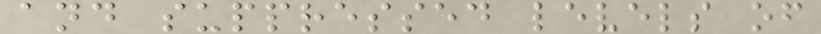and suppressed levels of
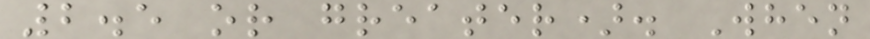2.5 or greater). When
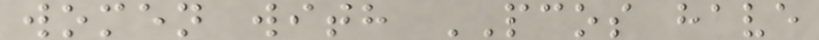women with PCOS have
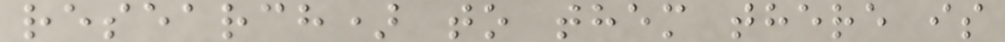research) to them there is
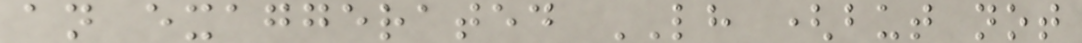an exaggerated LH (but not
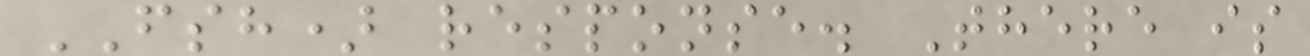FSH) response. There is
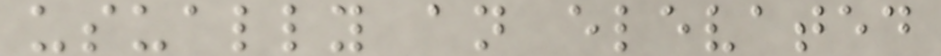usually an elevated
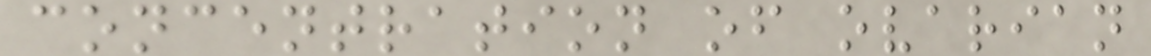concentration of ovarian
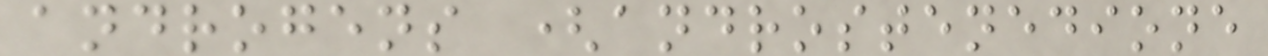androgens (androstenedione
